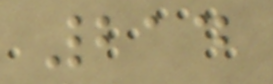214
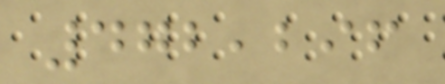472,296
